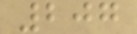207
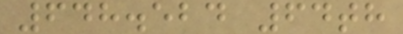648.524 64th
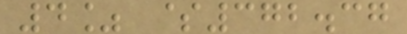4% $372.37
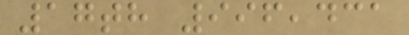17th 996,431
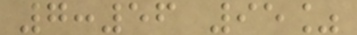7:56 95%
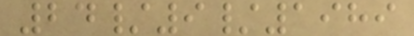24/9/1989
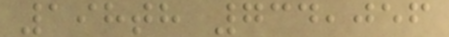198th 734,056
